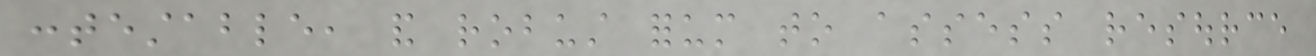contestable, and robust forum to assess resource
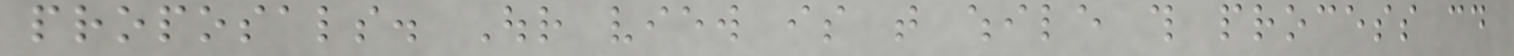proposals. Our view is that while this process could
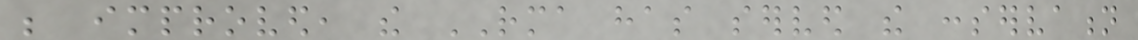be improved, the RMA has served the conservation
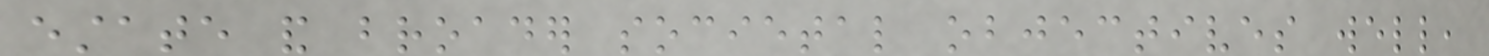estate and broader societal objectives well,
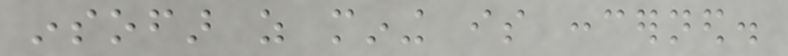insofar as mining is concerned.
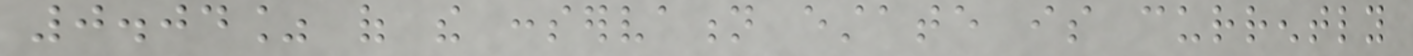0.04% of the conservation estate is currently
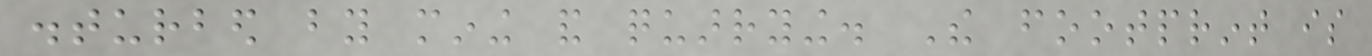disturbed by mining and quarrying. The footprint is
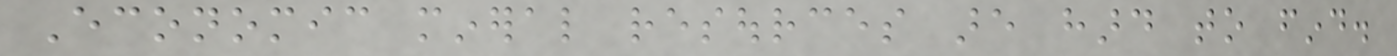Economic mineral resources are hard to find.
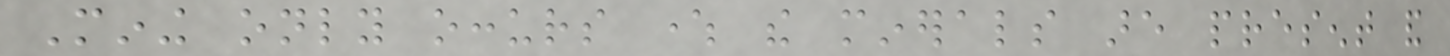Mining only occurs where the minerals are present and
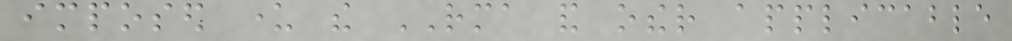imposed under the RMA and other applicable
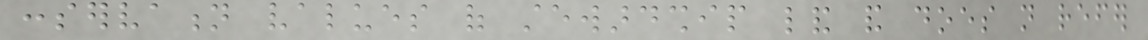conservation values of stewardship land and does not refer
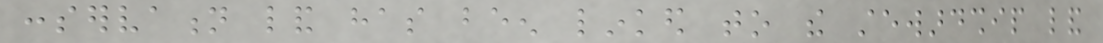conservation land has been linked to the stewardship land
